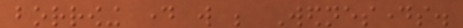borrowing day will be Wednesdays.
